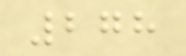278
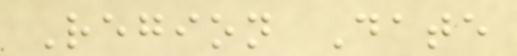Region Date
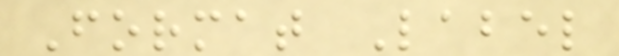Format Label
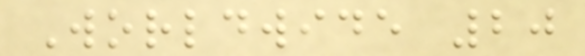Worldwide 20
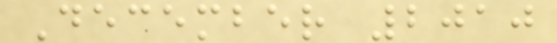December 2010
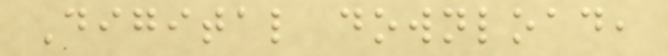Digital download,
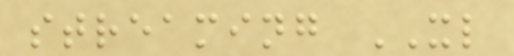streaming XL
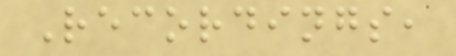Recordings,
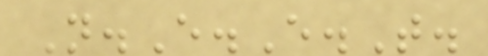N.E.E.T.
